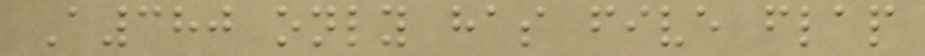A380 only has five flap
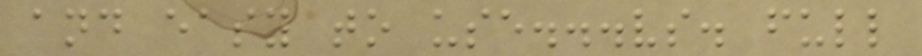and easy to use...vs. full
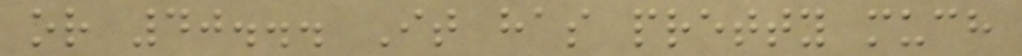or 40... It has pretty much
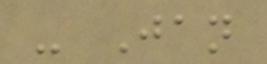- Jan
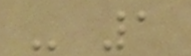- 1
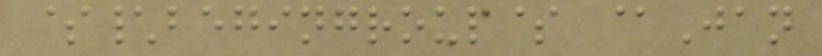$\begingroup$ @Jan
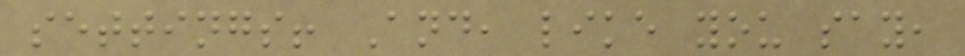settings! And, like you say,
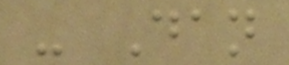- Dan
